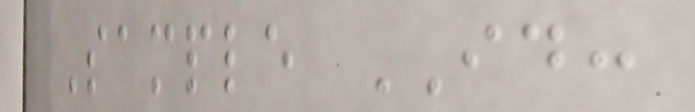Sample ID:
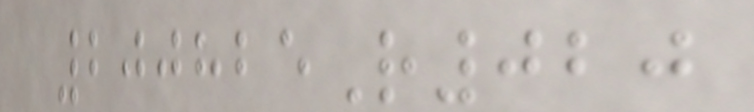200825R020
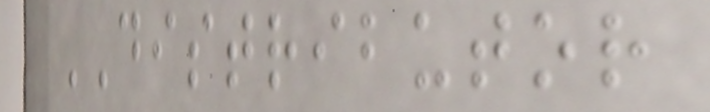DISTRIBUTOR
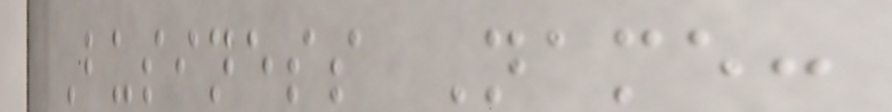Business Name:
